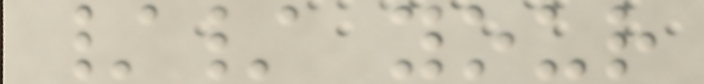// your
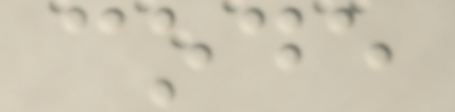code
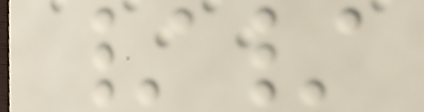//
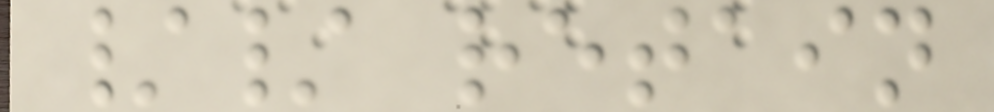// retain
